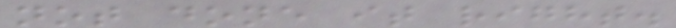not done it right.
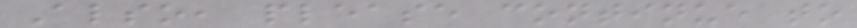Also, please continue to
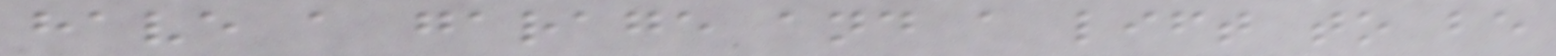have a garage and a lift to be
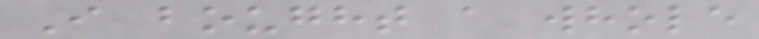I bought a whole
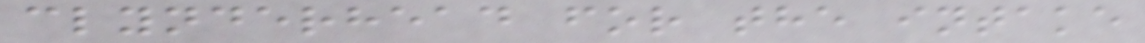clynderhead for the intake
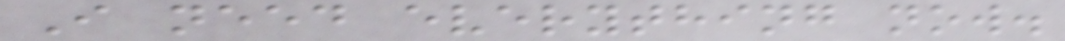I need everything now.
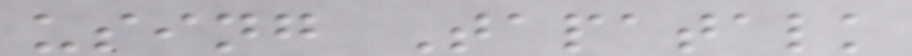using Tapatalk
